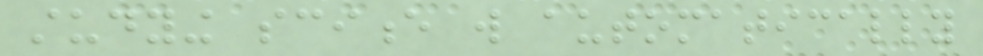studying science will automatically
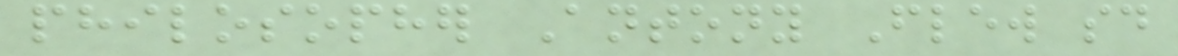philosopher Antony Flew said
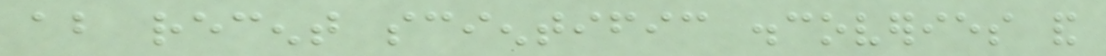about recent scientific discoveries and
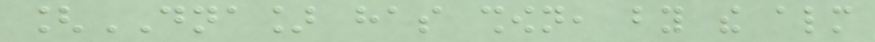[DNA] has shown, by the almost
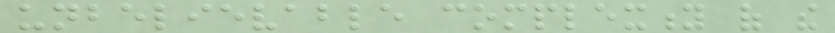unbelievable complexity of the
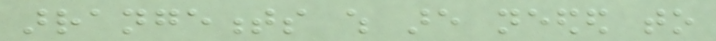arrangements which are needed to
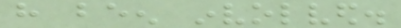have been involved.
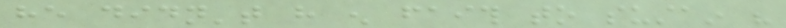he didn't have enough faith to sustain his
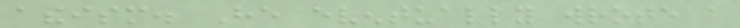atheism. He eventually wrote a
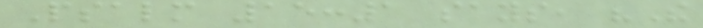Psalm 15:1 says, "The
